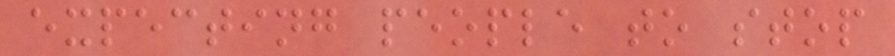expecting people to stop
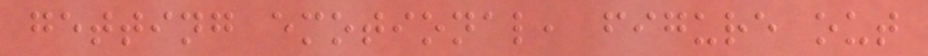getting emotional, figure out
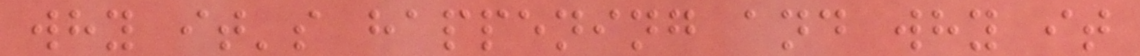why it's happening and why it
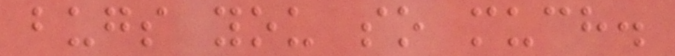bugs you so much.
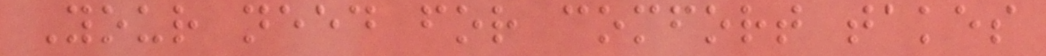Your need for comfort takes
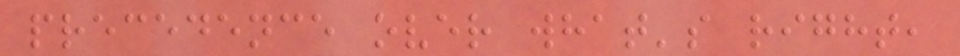precedence over what's right,
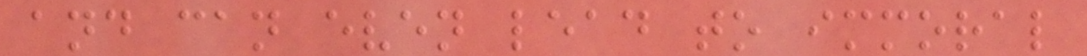and can even lead to immoral
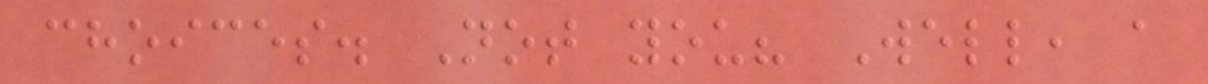choices. Not you? Well, a
